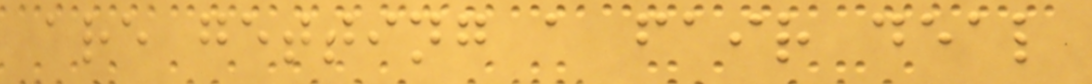are getting a fair deal
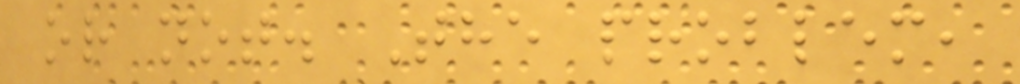or not. The problem,
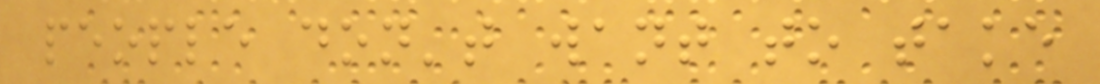people don't want to take
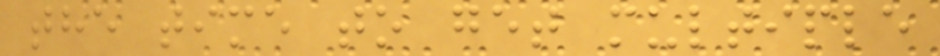the time to get multiple
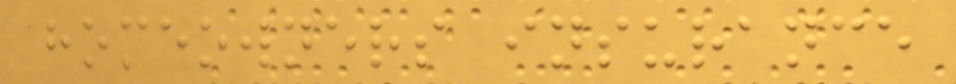homeowners insurance
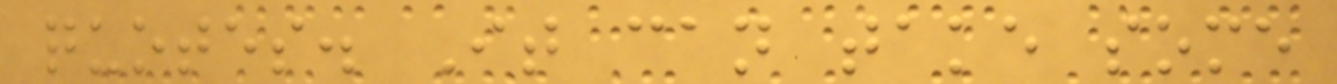quotes. It can take some
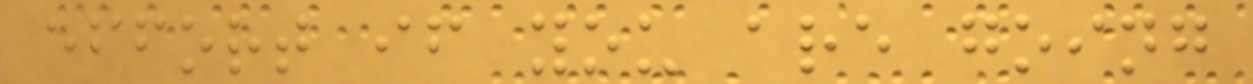effort if you are going
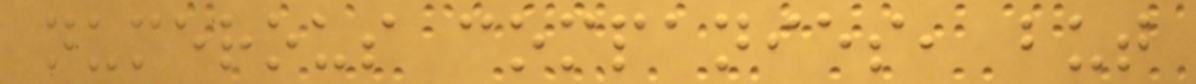numerous companies, but
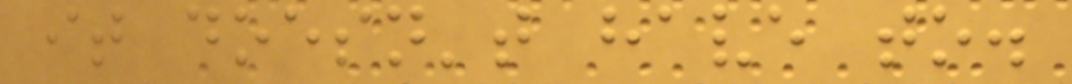it doesn't have to.
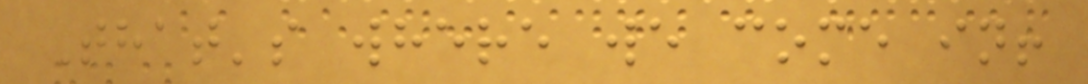That's where we come in!
